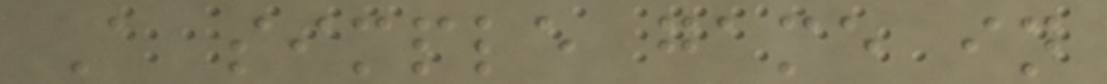A simple game in
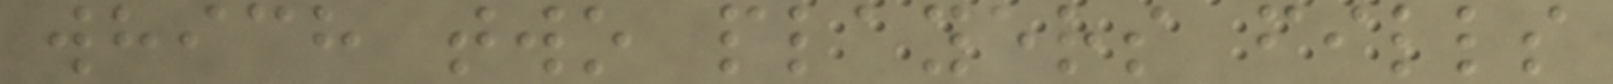which two players fills
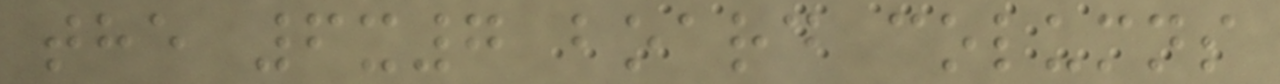the 6x7 board columns
